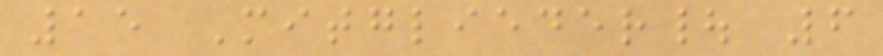15 Mitglieder| 6
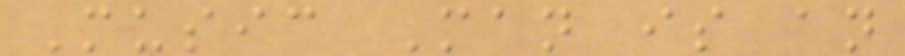Music Man is an
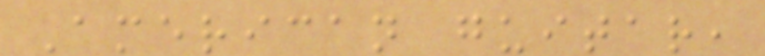American guitar,
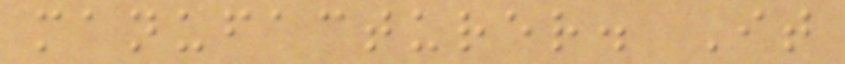manufacturer. It
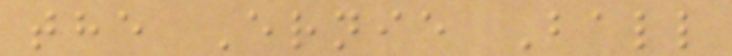the Ernie Ball
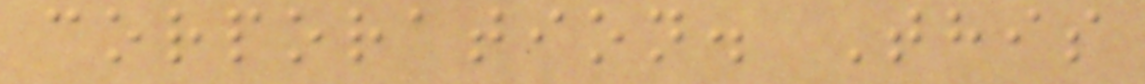corporation. This
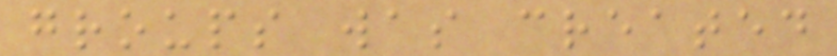groups was created
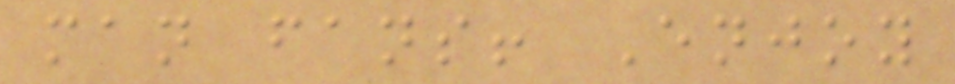man fans! Enjoy
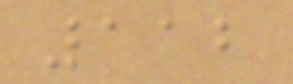112
